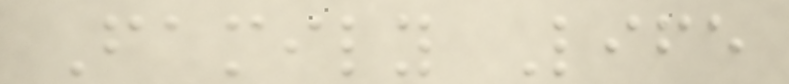Family Life
